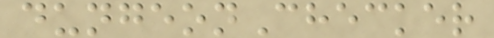dungeonChecker
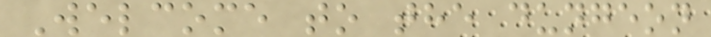Welcome to the dungeon
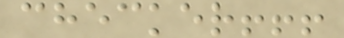checker!!!
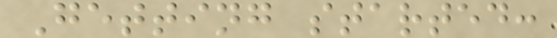Getting started:
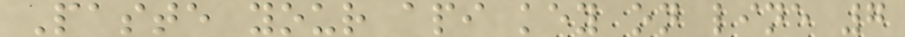Paste your api key on line 7
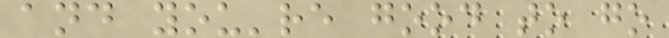and you're good to go
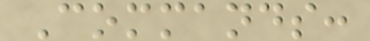Commands:
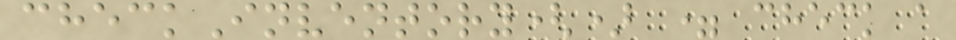checkInventory() = check a
